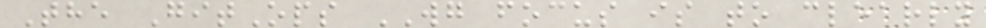The GitOps WG focus is to clearly
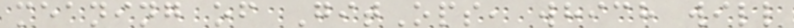meaning of GitOps, which will
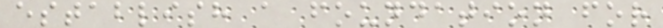establish a foundation for
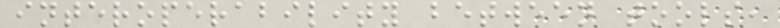interoperability between tools,
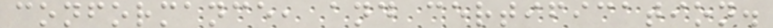conformance, and certification.
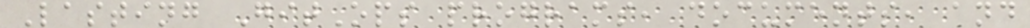Lasting GitOps programs, documents, and
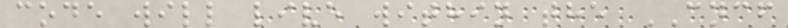code will live within the CNCF
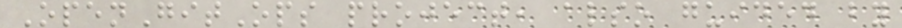OpenGitOps project, also guided by
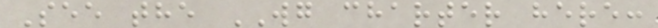See the WG charter here:
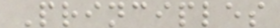Principles
